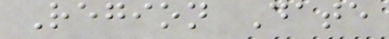Region Date
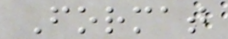Format
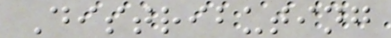Distributing
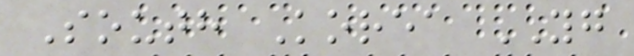South Korea YG
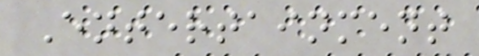Entertainment
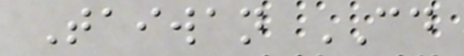Taiwan CD
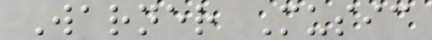Warner Music
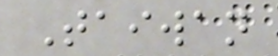Taiwan
